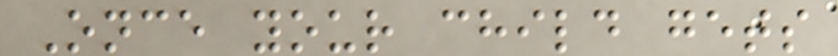Once your child gets
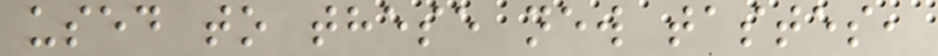used to these new tastes,
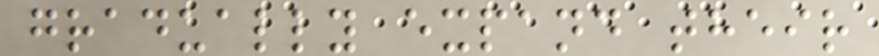gradually expand their
